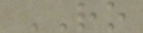RO
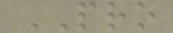PRO
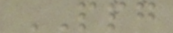PPG
